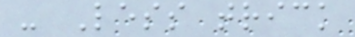- Less trick
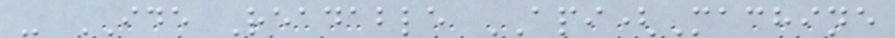- IDE Readable API(Machine
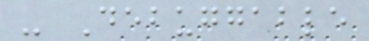- Debuggable
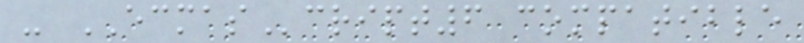- ECMAScript6 compatible
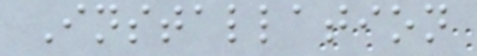Installation
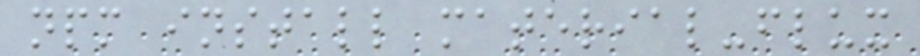npm install material-flux
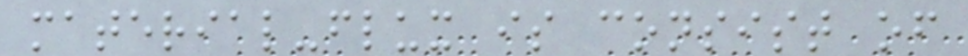material-flux is consist of
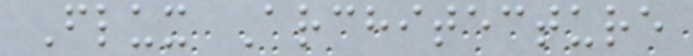Flux Architecture
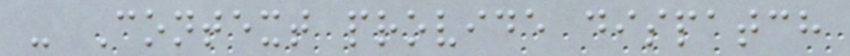- Context provide dispatch
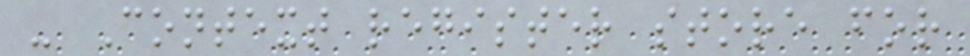- Context register store for
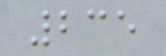235
